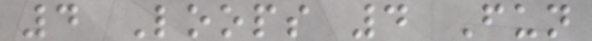4 Loops 4 Fun
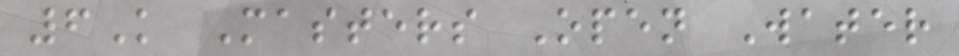6K Masters Open Water
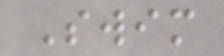Swim
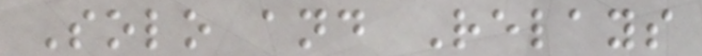Solo and Relays
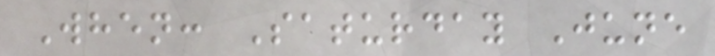When: Saturday June
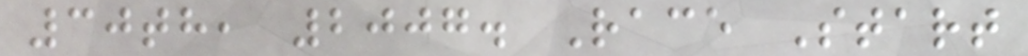30th, 2007. Race Start
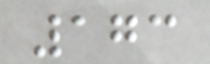173
